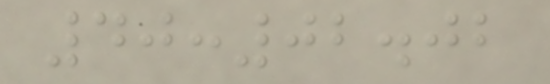40:02.02
